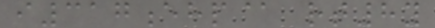i317ehp@ rt8y
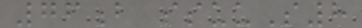76b ssuuS8
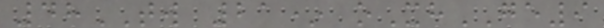48TW 21* oXhGE9
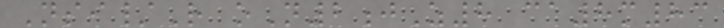Nsi/R oN2jZ8 ca8m83
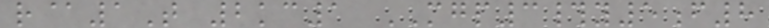r@1T 2kc1 MGP3#y5f8
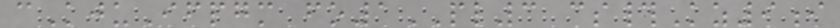cKjuIfpgm fo1PL3 cs#Kz9i
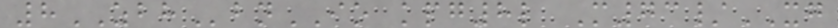8ZBHbnIO kpg8l M73/XG
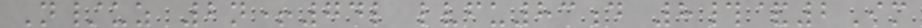N/uz 2n+74l lvfu83d 8#&2Im
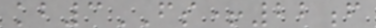kb3FS+22f
